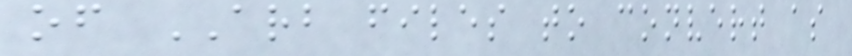of ARB files to convert as
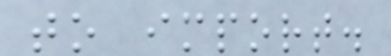to import.
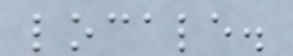locale.
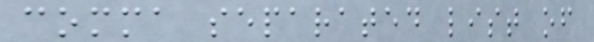comma separated list of
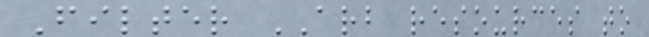Filter ARB resources to
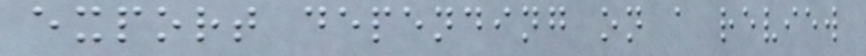export depending on a review
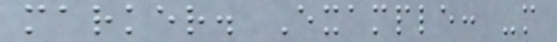marker. Example: -m
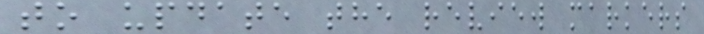to update the review markers
